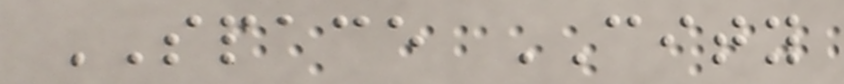SPACE CITY
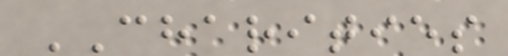CHARITIES
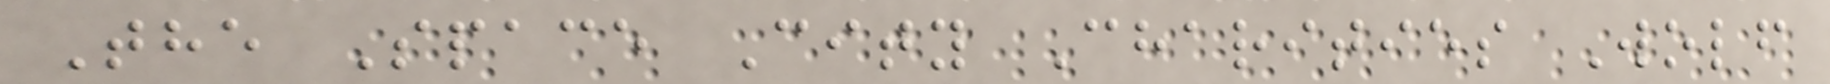The Space City Charities Wolf
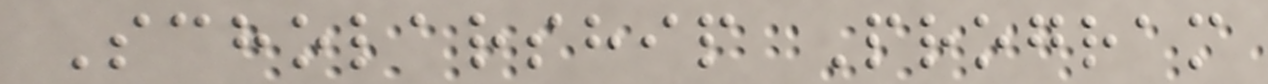Scholarship Program
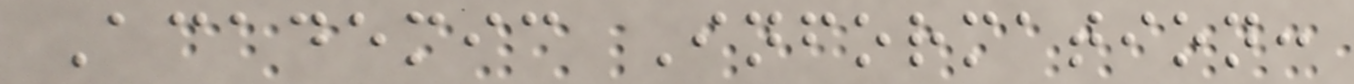Academic Information:
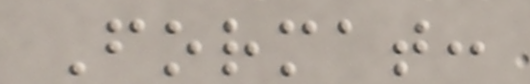Format:
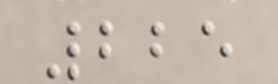225
